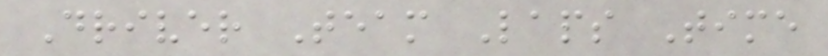Driver Team Laps Time
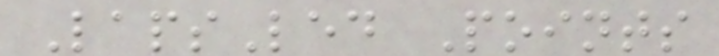LapsLed Points
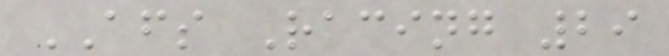AFS Racing 29
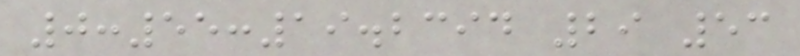0:55:19.2394 29 53
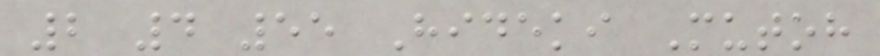2 4 55 Hideki Mutoh
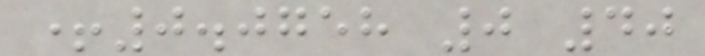+0.0758 0 40
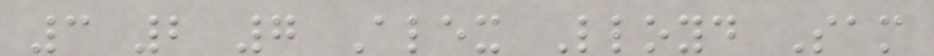3 2 7 Alex Lloyd Sam
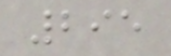295
